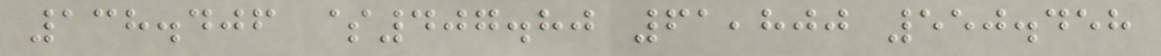138.406 $407.80 61,800 550.458
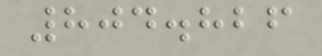804.826
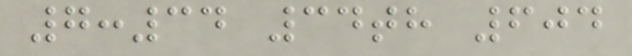7:34 34th 604
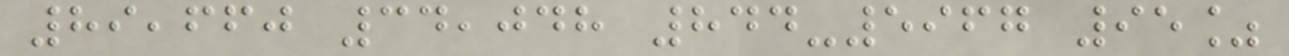89,660 34,048 844-5967 95%
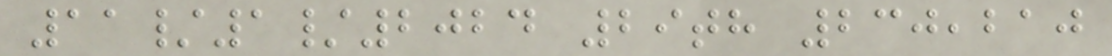11/1/2024 29th 230,210
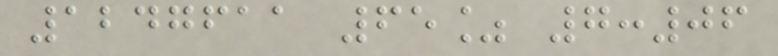1247611 65% 7:06
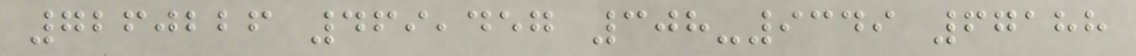7260226 469,457 308-9349 67188
